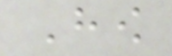How
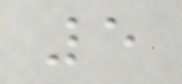5
